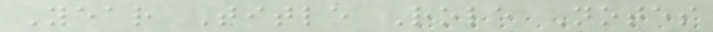Year Title Role Notes
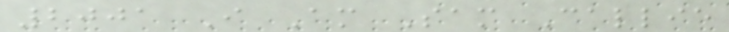2001 I Am Sam Callie
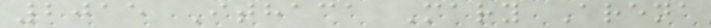2015 Ithaca Mary Arena
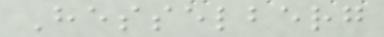Hesselberg
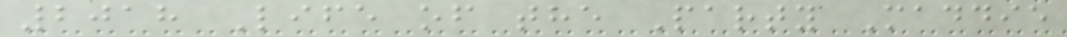2018 Life of the Party Maddie
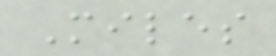Miles
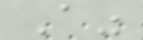A"
